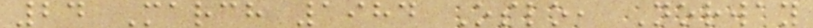24 March 1984 Oslo, Norway
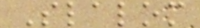Slalom
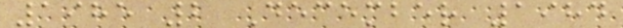1985 2 December 1984
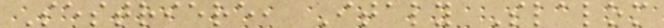Sestriere, Italy Slalom
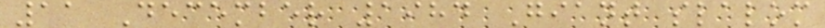11 December 1984 Giant slalom
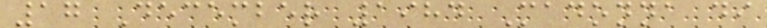17 December 1984 Madonna di
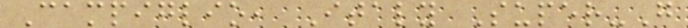Campiglio, Italy Super-G
